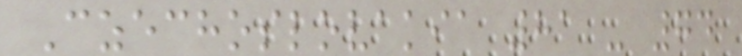Czechoslovakia 81 - 74
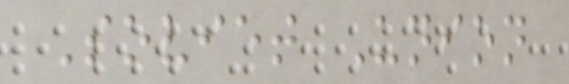Soviet Union
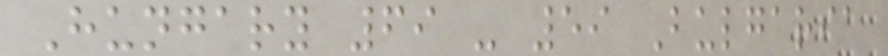Hungary 69 - 59 Bulgaria
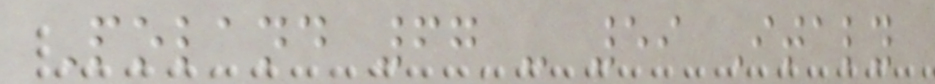Poland 67 - 59 Italy
